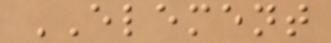ELEMENT
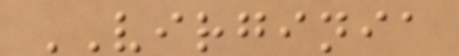VIRGINIA
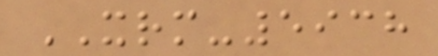XRM-5938
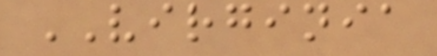VIRGINIA
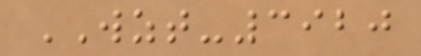WZT-3920
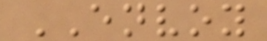ENVOY
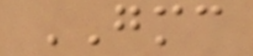GMC
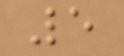5
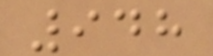948
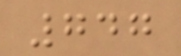747
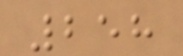258
